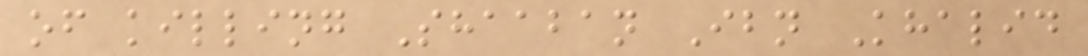of killing Shaaban Ibn Khalid
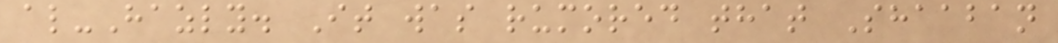al-Hazly. It was rumored that Shaaban
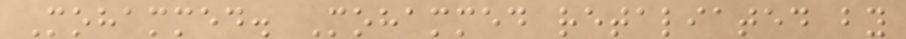Mohammed. Mohammed retaliated by
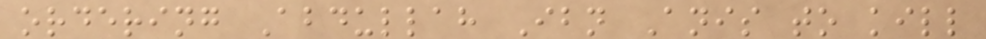ordering Abdullah Ibn Anis to kill
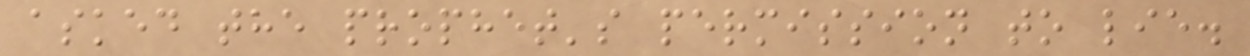asked the prophet's permission to lie.
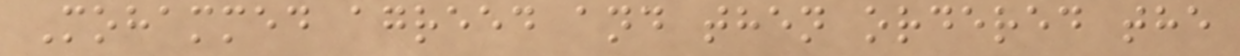Mohammed agreed and then ordered the
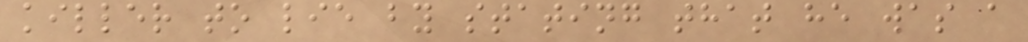killer to lie by stating that he was a
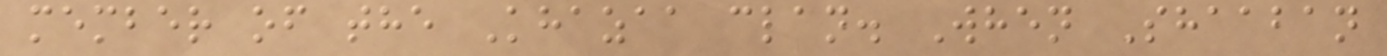member of the Khazaa clan. When Shaaban
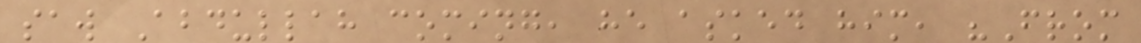saw Abdullah coming, he asked him, "From
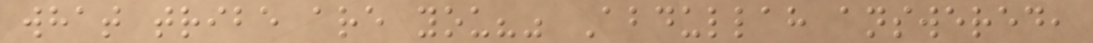what tribe are you?" Abdullah answered,
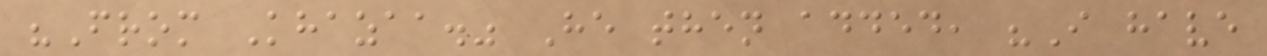"From Khazaa." He then added, "I have
